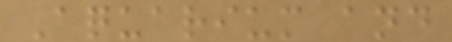Aquarium and
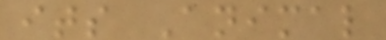its Animal
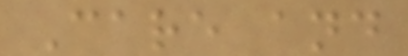Care and
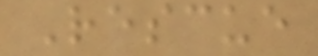Rescue
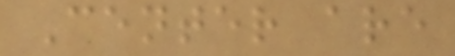Center are
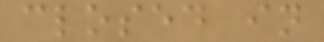closed in
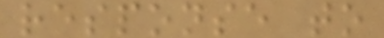response to
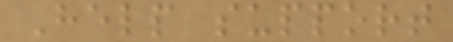Help support
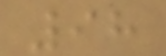98
